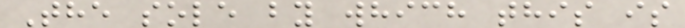The sole by which this is
